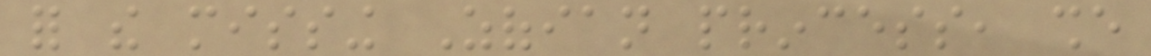for the missing Zofian princess, she
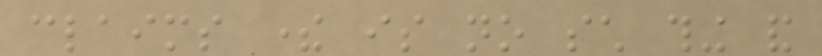claims there is no such thing and
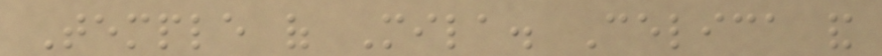Temple of Mila. Celica and
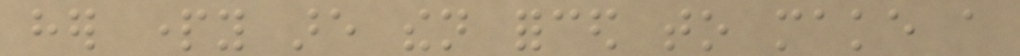her party are then forced to make a
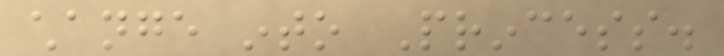change into Princess.
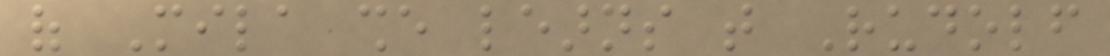of Mila she learns that Rudolf
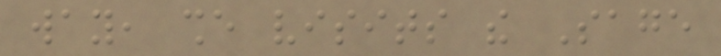way, she visits the Sage
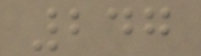247
